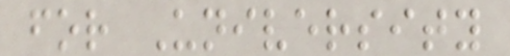for University
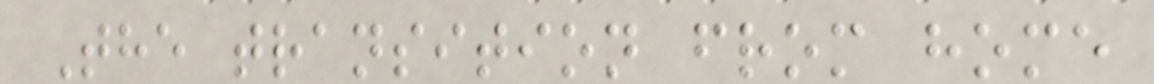The transition from home
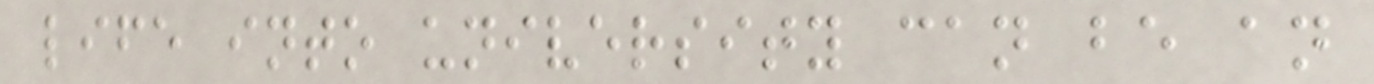life into university can be an
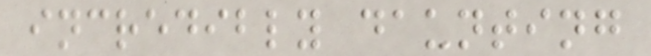incredibly daunting
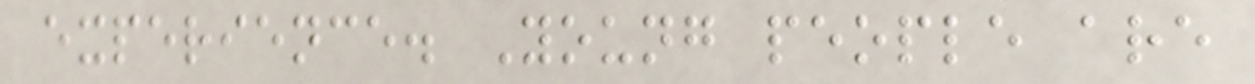experience. Young people are
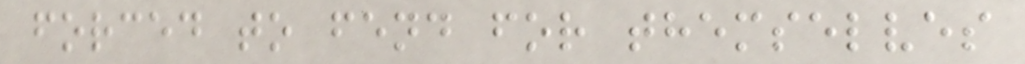forced to fend for themselves
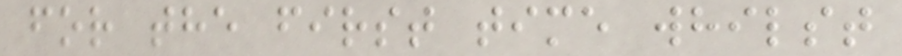for the first time whilst
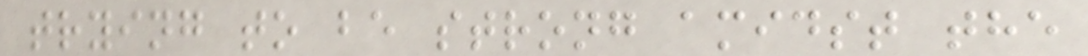trying to be strong amidst the
